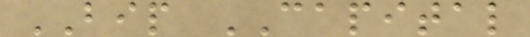BIP CAPITAL
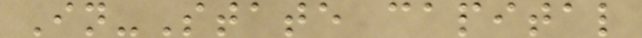In-State capital
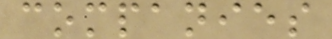companies
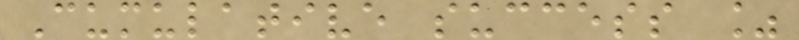Cumulative success %
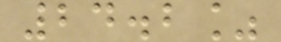24.2%
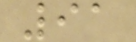91
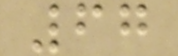67
